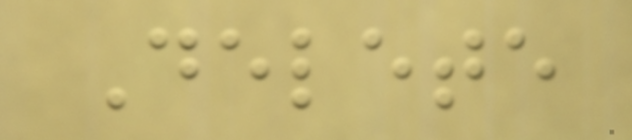Delete
